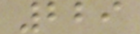229
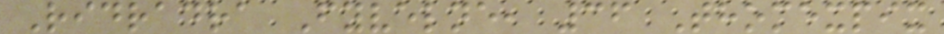Ridradra Fyvelne, 36 Thomexpix
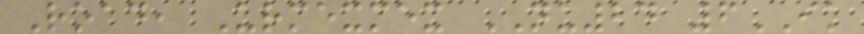Road, Urmexmex NU24 6IK
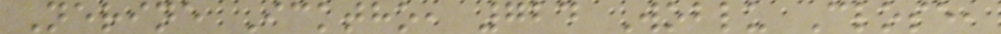Nerine Icktho, 724 Woblu Close,
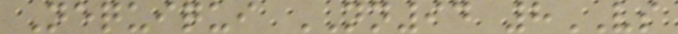Nequiqui NN94 8VS
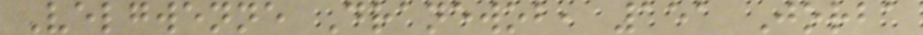Velgwenne Dranewob, 151 Jorba
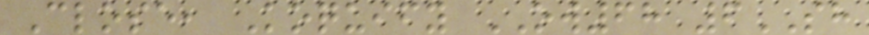Close, Koquify OW68 6SH
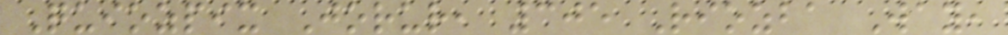Quiozpix Jorur, 305 Riozba Way,
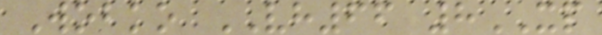Wobko VH66 8XP
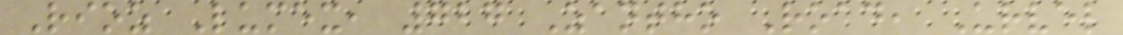Rioz Lumex, 727 Zantho Road, Urvel
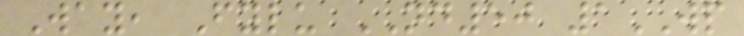Way, Fylu ND50 1WP
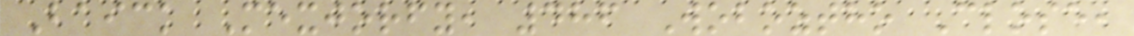Baick Mexjorfy, 486 Woboztho Close,
